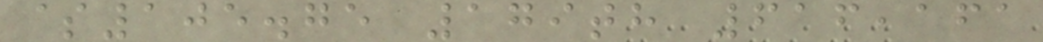$105.75 179th 616,161
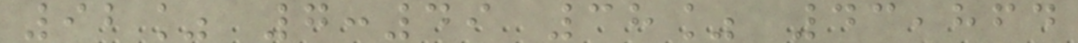92% 7:49 38% 43,864
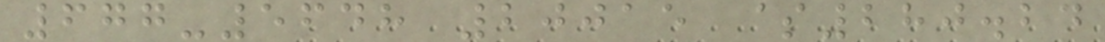677-5648 20015 $280.24
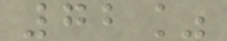72%
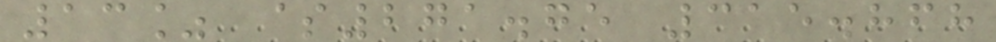13% $271.75 315.868
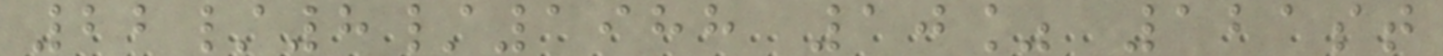22/8/1988 10% 121st
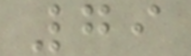79
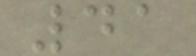41
